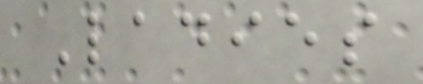Ladies
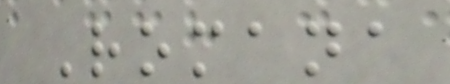Romana
